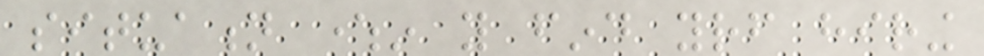situation wherein you find yourself hiring
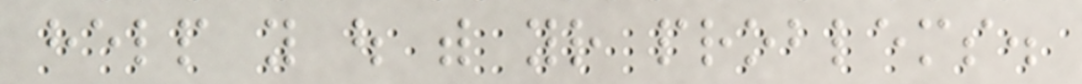help you out with your problems.
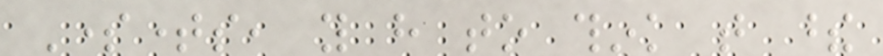Sometimes, you have to think that these
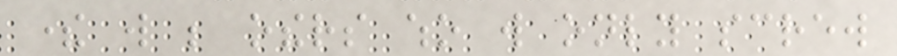there will be others who will only screw
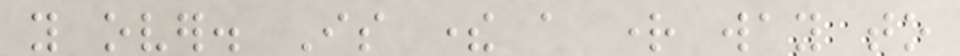you over. Is there a right way to
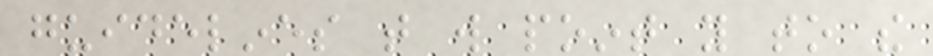guidelines that will point you to the
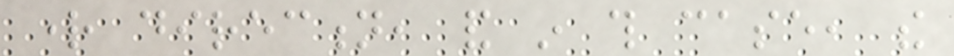right direction, and in this case, the
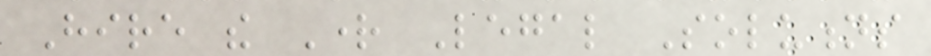Hire the Right Legal Solutions
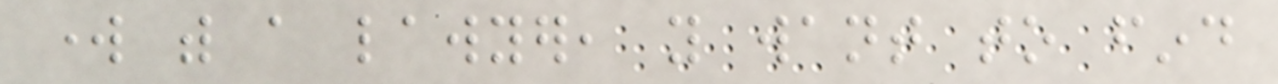work with a lawyer, you want to find
